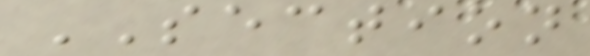SECTION
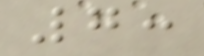7:
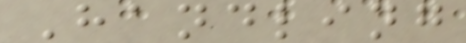Handling
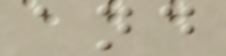and
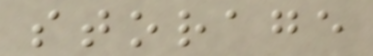storage
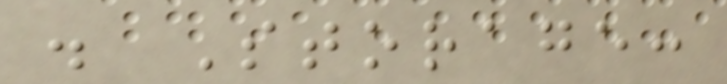. Storage:
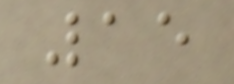15
